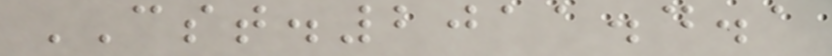CST.2011.4.1
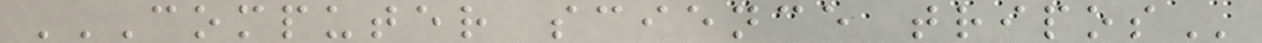COMPUTER SCIENCE TRIPOS
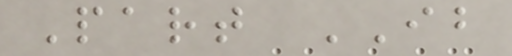Part IB
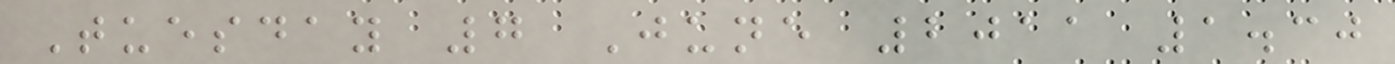Tuesday 7 June 2011 1.30
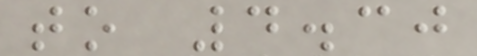to 4.30
